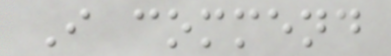I commend
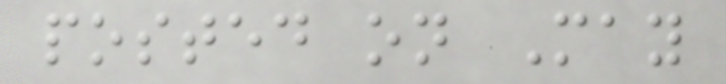posted on May
